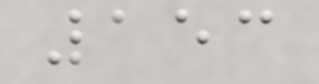153
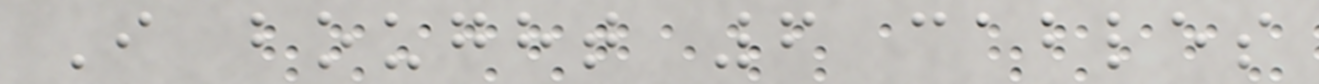I bought 6 cables
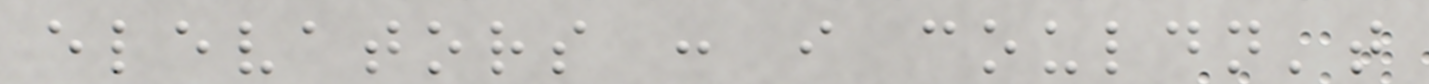elevators : i couldn't
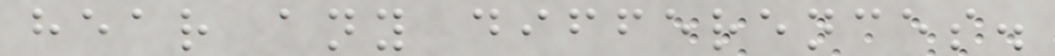hear any differences.
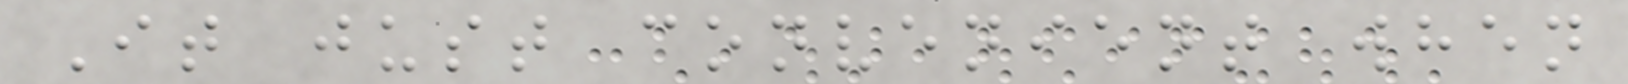It just convenient when
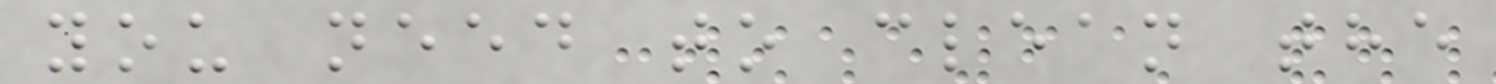you need to clean the
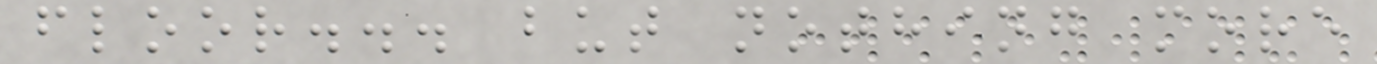floor... but nothing more
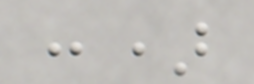:)
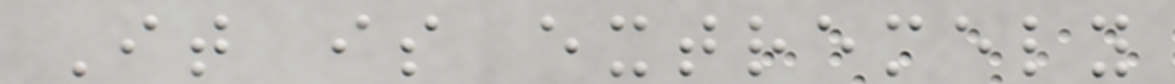It is extremely
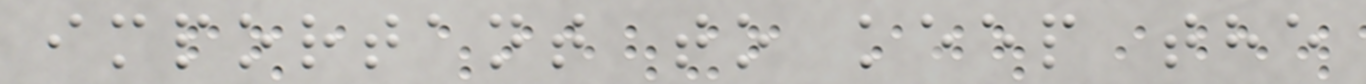important to keep the
